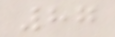87
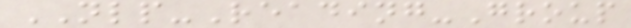NLP-Reading-Group
